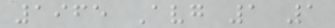1965 Avg 1 1
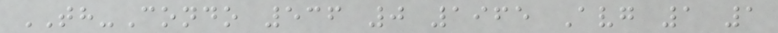TH-Condo 536 0 1965 Avg 1 1
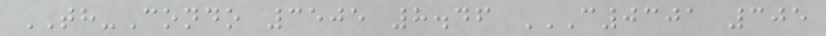TH-Condo 3505 8.46 C0301 305
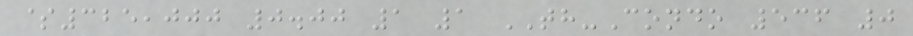$325,000 0.00 1 1 TH-Condo 536 0
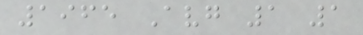1965 Avg 1 1
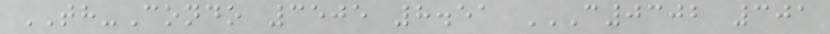TH-Condo 3505 8.51 C0302 301
